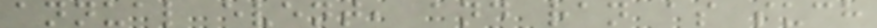annual event, and ran as such
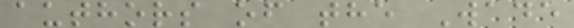authors of the Wade
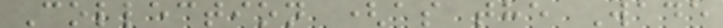Collection (as the Wade
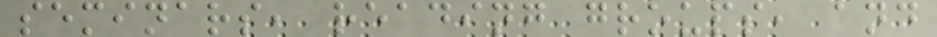seminars, reading groups, and
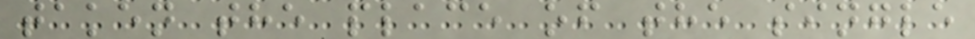taken the place of the single
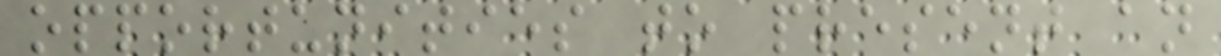opportunities to present an
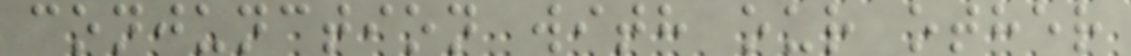conjunction with our other
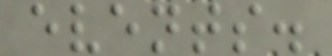events.
